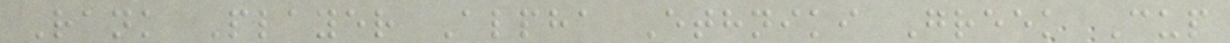Rank Player Alpha Ethniki Greek Cup
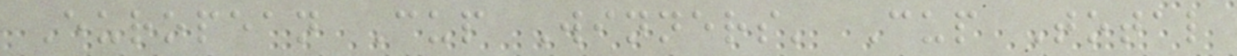European Cup Winners' Cup Total
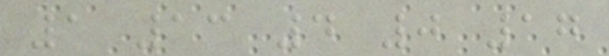1 13 4 0 17
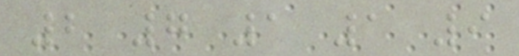2 7 1 1 9
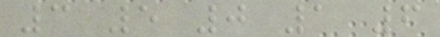3 5 0 1 6
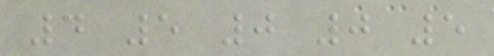4 5 0 0 5
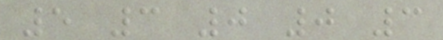5 3 0 0 3
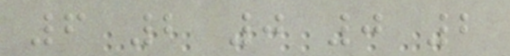6 2 0 0 2
